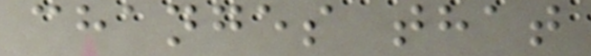changes that
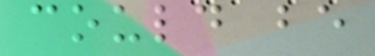could be
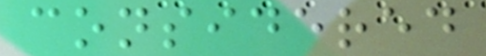considered
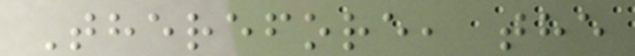Therefore, the
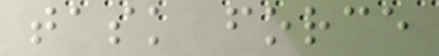task force
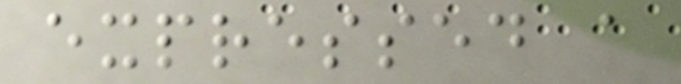expressed a
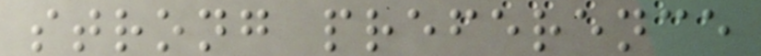strong preference
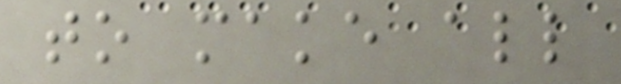to make all
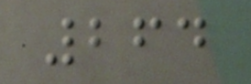264
